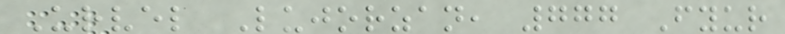Urvel Lujorzan, 777 Fyur
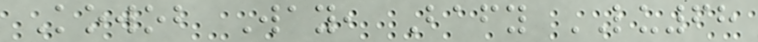Kowob Way, Bafy LU68
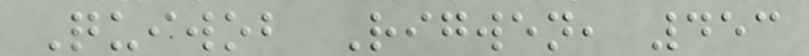Quiwob Rigwen, 453
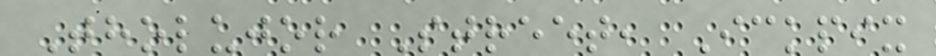Tholujor Street, Ickpix
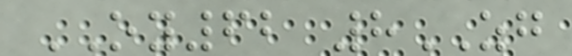OY62 8ZG
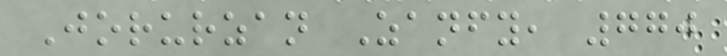Jorurzan Zanfy, 770
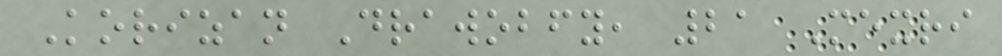Korizan Drawobfy, 21 Mexri
